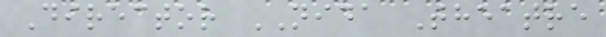Director NIDA Theatre
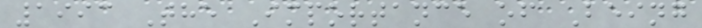1993 The Importance of Being
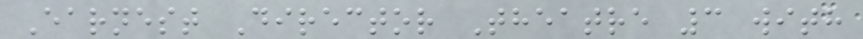Earnest Director Theatre 3 with
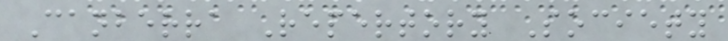Canberra Repertory Society
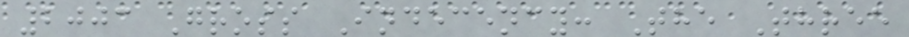2003 Gross Indecency: The Three
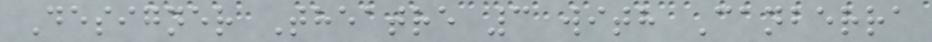Designer Theatre 3 with Canberra
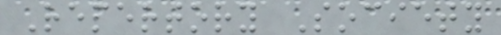Repertory Society
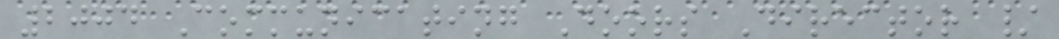2004 Communicating Doors Director /
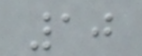10
